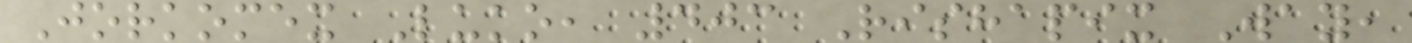Jorkomex Luko, 403 Rishapix Way,
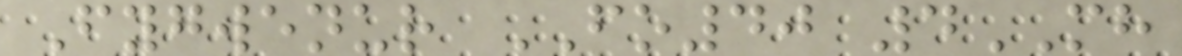Fygwenur FO40 4MH
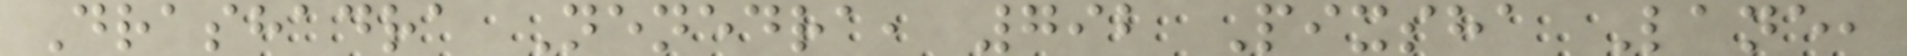Drashadra Nenedra, 792 Pixsha Lane,
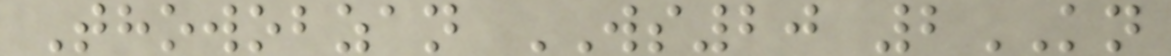Thowobzan WS20 2KN
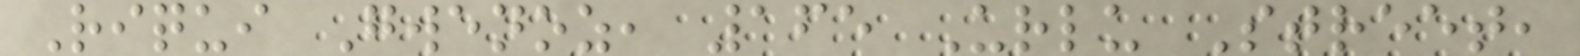Riqui Gwenoz, 165 Urlu Street,
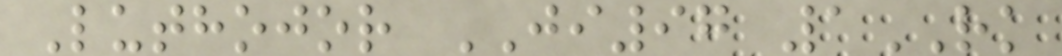Luthojor JI97 1RK
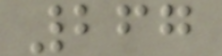267
